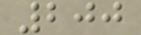200
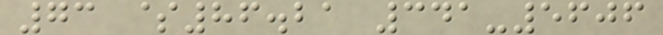73 $86.21 341-5606
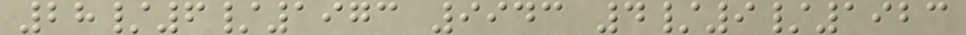28/6/1973 9943 4/9/1923
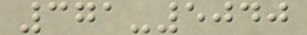371-5040
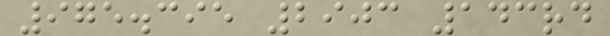975.395 2903 143rd
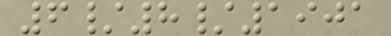6/8/1901
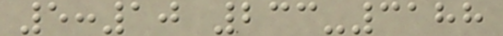5:10 233-3188
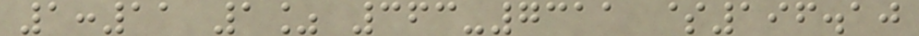1:11 1% 363-7311 $196.10
